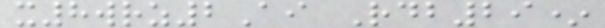x8wrz2Ai Rdb29*
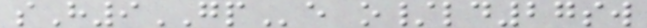sH9GPe o/ld27sw
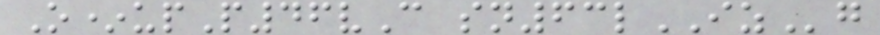O*upP46vC sn63lIZg
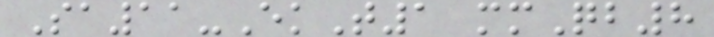Sa11-EkT1 mmQb8
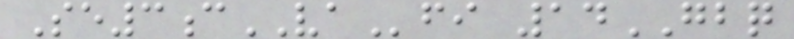Se3cVAfi 14GBQ
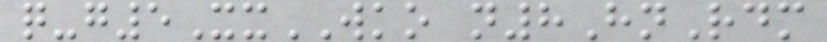q-g5XxWKO n8HnRdm
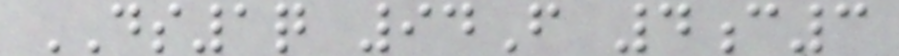DS1q 94F 4c3
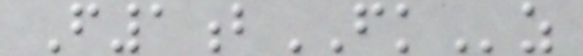F1bFKz
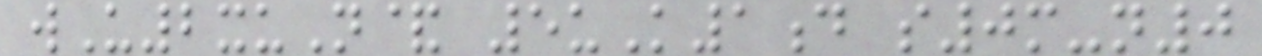wU2xuN& 5uK1d s0m-n0
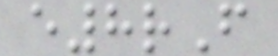e8rF
